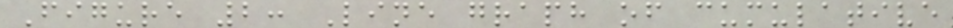Figure 2: Line graph of cumulative
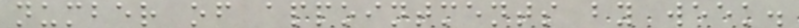number of appointments by week.
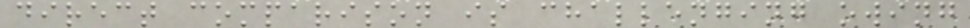direct comparison is challenging owing
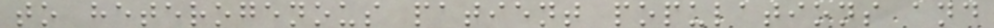to heterogenous patient populations and
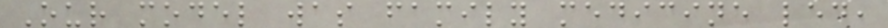Our model was family medicine led,
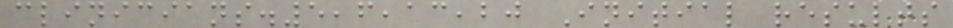clinicians.5,6,13,20 Initial results
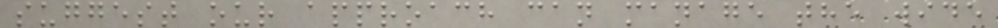suggest our approach can manage the wide
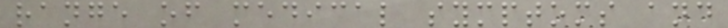range of medical symptoms and
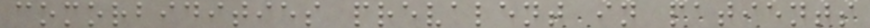comorbidities prevalent in patients
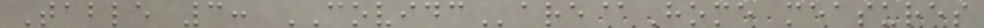Table 3: COVIDCare@Home measures
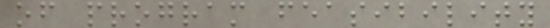of program feasibility
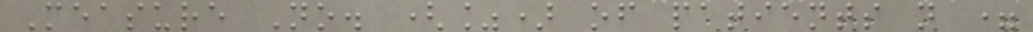Measure No. (%) of patients n =
